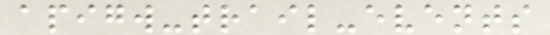apigw-trail-events
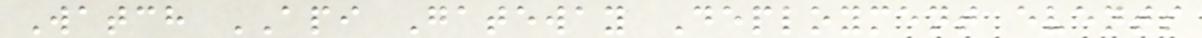Watch API Gateway Deployment events
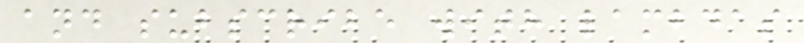and subscribe with lambdas
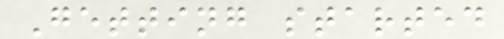Getting started
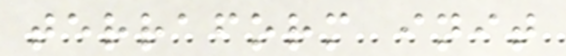terraform init
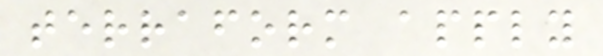terraform apply
